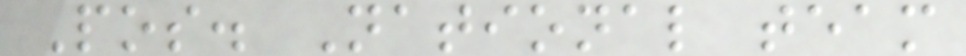Pos. National team
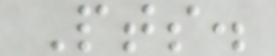Pts.
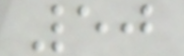50
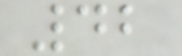42
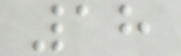18
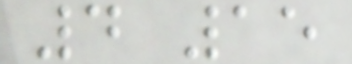4 15
